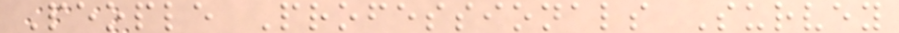People Professionals Survey
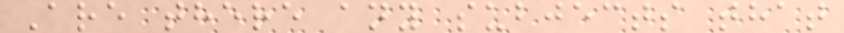Are there any subjects that
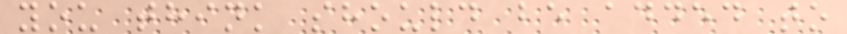you think should be added to
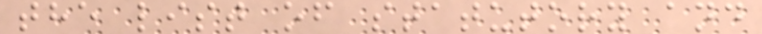the list of statutory and
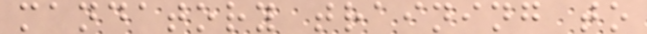mandatory training to
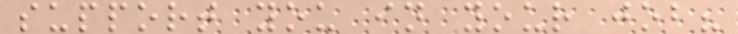support you in your job?
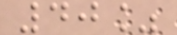40%
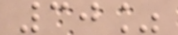30%
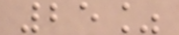25%
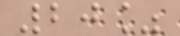20%
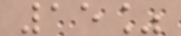15%
